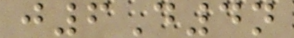j6D4n
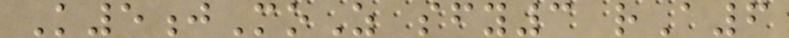K5jMoZ sfy3 rA6
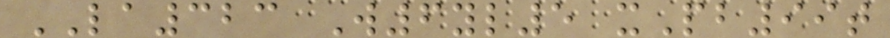LA323 W6yl5 xPb99t
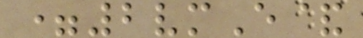=2vmE&
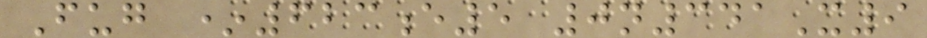Fug *623e5 0n341X9
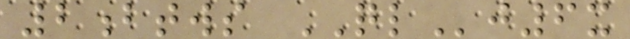2btws QLj6x
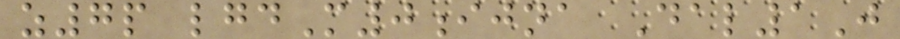z7p lgdM0ijna Dal1J
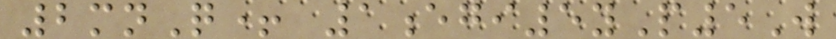2mnQ+ 1egi5yP5W
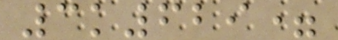3k629=
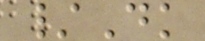/Dk
